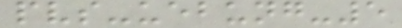pvs-uebung-5
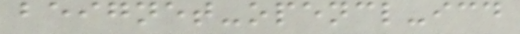beignet-opencl-icd
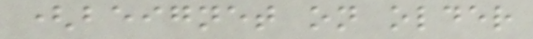(beignet on older
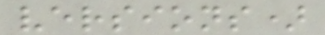versions)
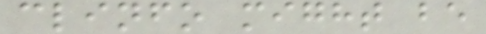clinfo might be
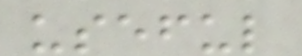useful
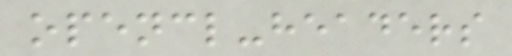opencl-headers
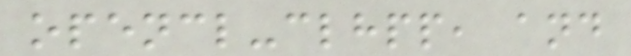opencl-clhpp, and
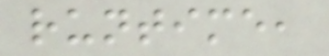runtime,
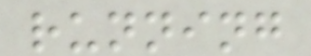running
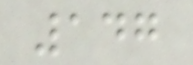147
